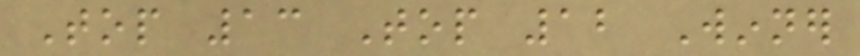Top 13 Top 12 Winner
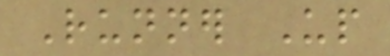Runner Up
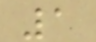1
